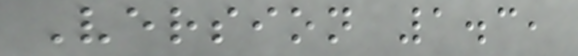Version 1.3,
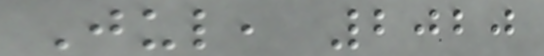Jul, 2020
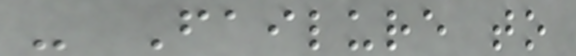- Failure to
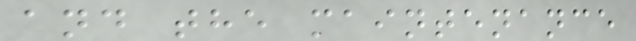and the maintenance
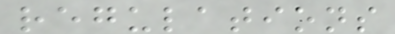regulations
